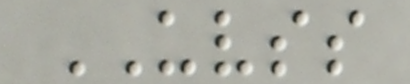UVSS
